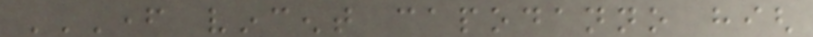FATHER VINCENT CAPODANNO HIGH
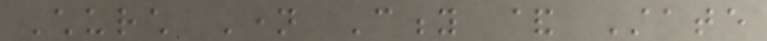Church Name City & State
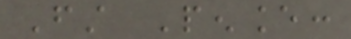First Penance:
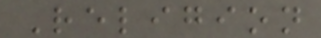Religion
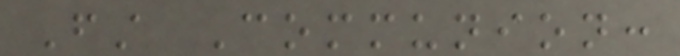First Communion:
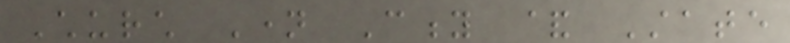Church Name City & State
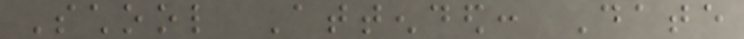School Attended: Date
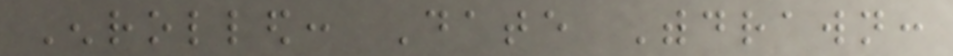Enrolled: Date Withdrawn:
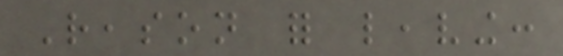Reason for leaving:
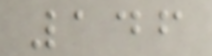146
